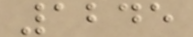1245
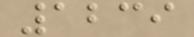1239
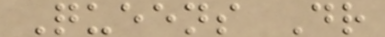Queens Dr
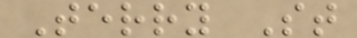Terry St
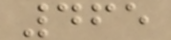465
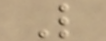L
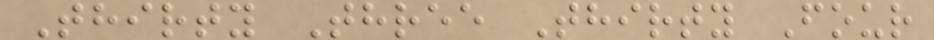Thirty Three Thirty Four
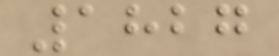1827
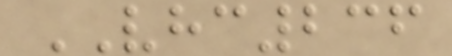VHC236
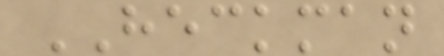HECKMAN
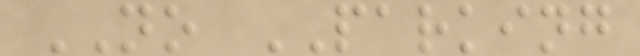NO PARKING
